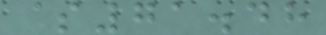$71.48
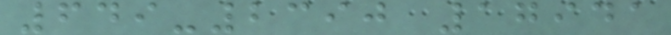649-2390 17941
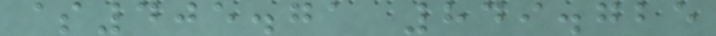$405.71 849.725
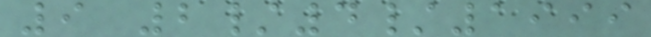9 2/4/1999
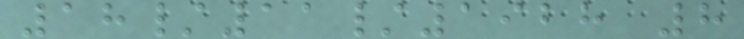18/11/1928 8
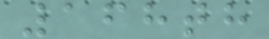168th
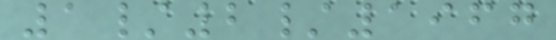1/2/1967
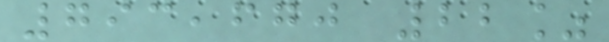793,670 22%
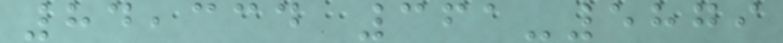84,334 361-5879
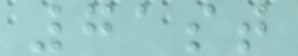71st
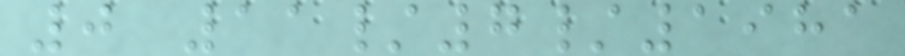0 11/7/1981
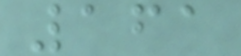161
